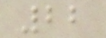22
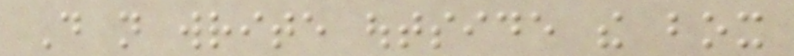Do not write outside the box
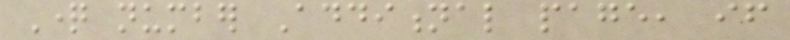Question number Additional page, if
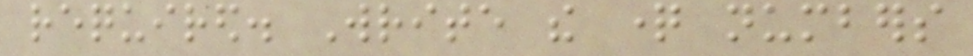required. Write the question numbers
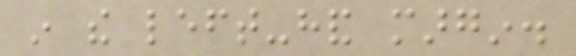in the left-hand margin.
